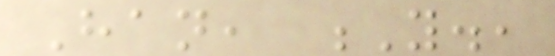Han, Y.,
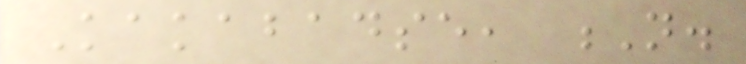Kakabadse, N.
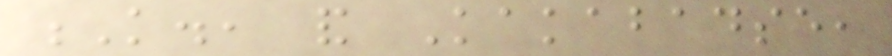K., and Kakabadse,
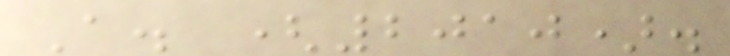A. (2010).
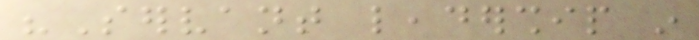"Servant leadership in
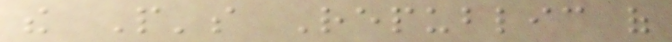the People's Republic of
